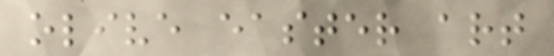olive easter art
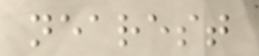nearest
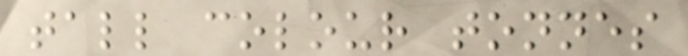tall colour tonnes
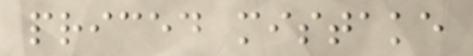priced mistake
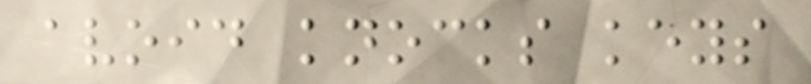avoid knocks keys
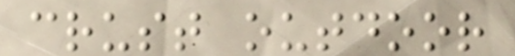crust outdoor
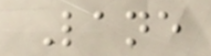Lane
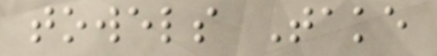towels Take
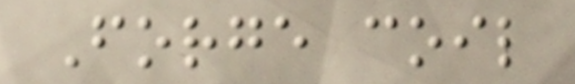Forge coil
